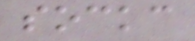sockc
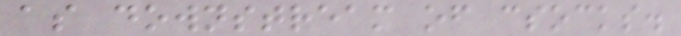as downstream of csocks.
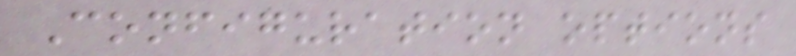Configuration options
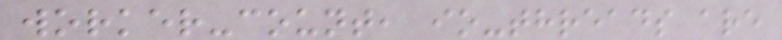worker-count, io-threads are
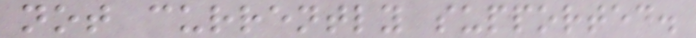not currently supported.
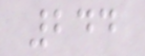244
